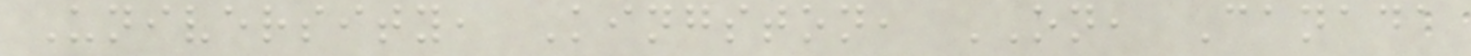University, Kingston, ON, Canada
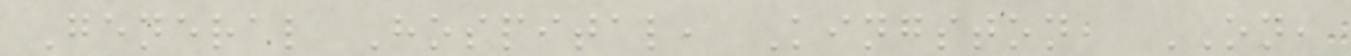General Hospital, Kingston, ON,
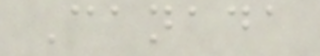Canada
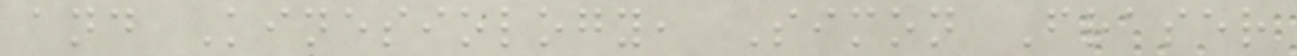and Kinesiology, Simon Fraser
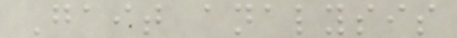Gait analysis
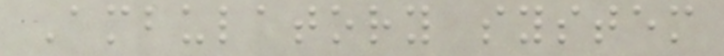Ambulatory system
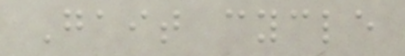Gait cycle
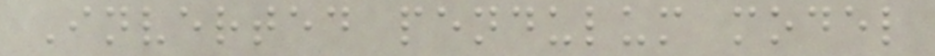Inverted pendulum model
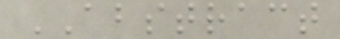ABSTRACT
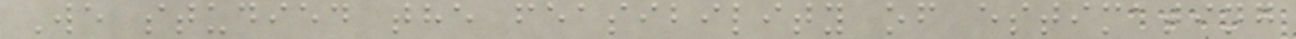We studied the feasibility of estimating
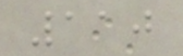110
